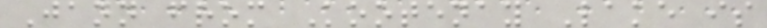Jann from Kootenay Lake is
